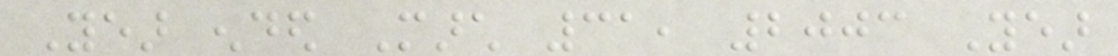Year ended March 31, 2003 Year
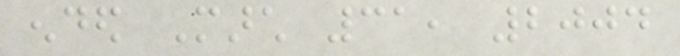ended March 31, 2004
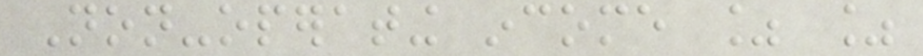Non-operating income % %
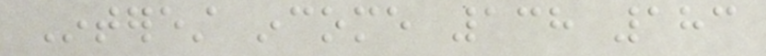Interest income 138 183
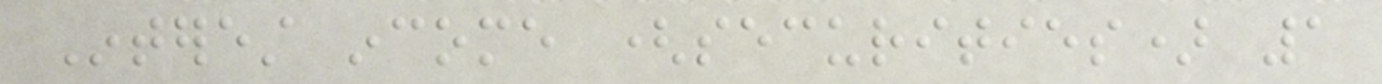Interest income (securities) 1
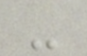-
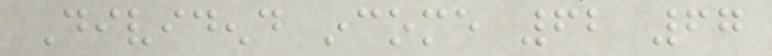Dividend income 62 67
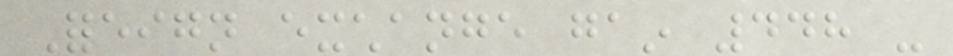Foreign exchange gain 448 -
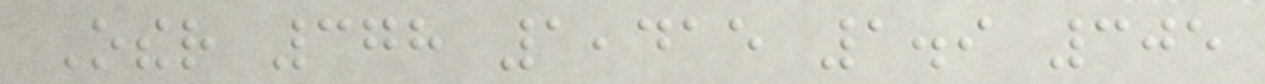Other 378 1,415 1.9 305
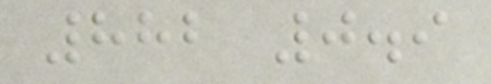882 0.9
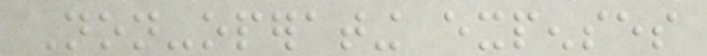Non-operating expenses
